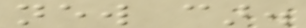new car.
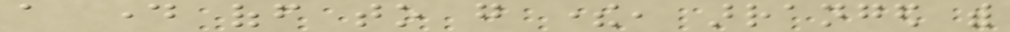a day off to go there, arranged with
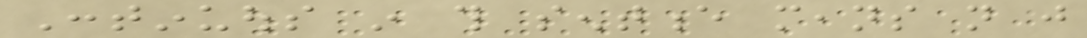Continuous in this sentence means not just
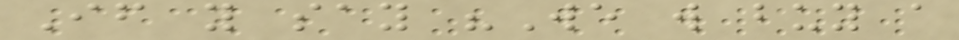If you say "We will buy a
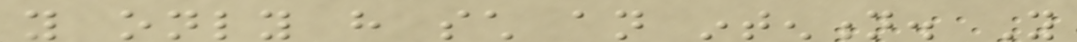you only have such an intention. You
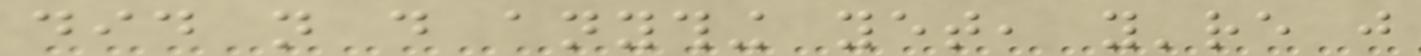did not do anything yet, you're just
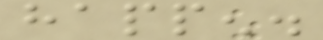happen.
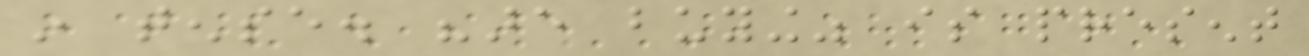in tense. "are buying" is present
